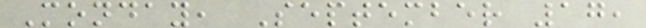Monday, September 17,
